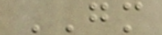GM
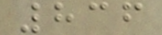836
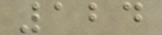124
